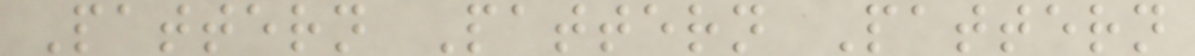Pattern Pattern Pattern
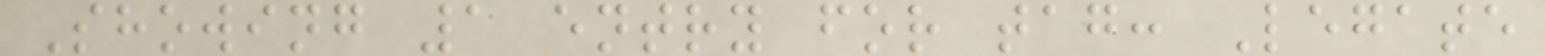Showing 1 entry for tag: Legate
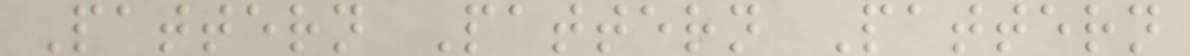Pattern Pattern Pattern
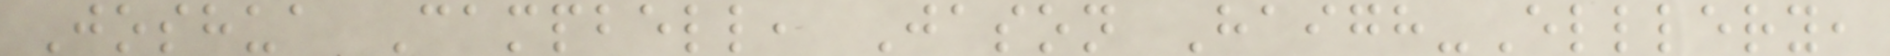Joshua Campbell, Jason Haigh-Elllery,
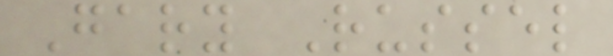Gary Russel
